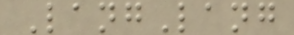LangLang
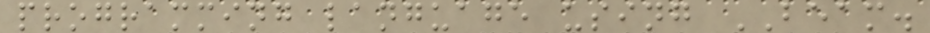programming language using BEAM.
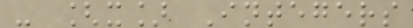- [x] Integers
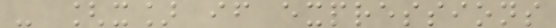- [x] if expressions
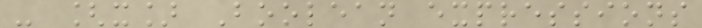- [x] Boolean expressions
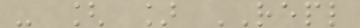- [ ] REPL
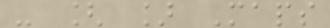- [ ] Maps
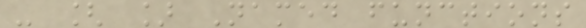- [ ] Named functions
